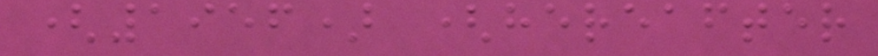(1956) (hereafter
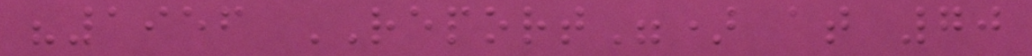"1956 REPORT") at 70
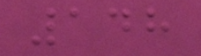148
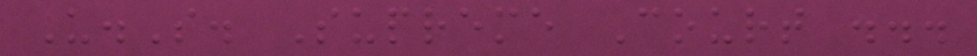U.S. Supreme Court ...
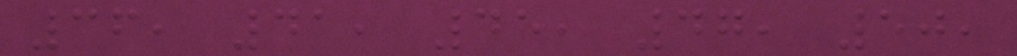36, 41, 45, 47, 50,
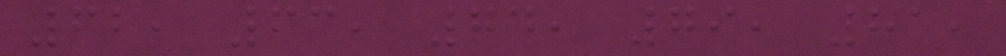62, 63, 74, 79, 81,
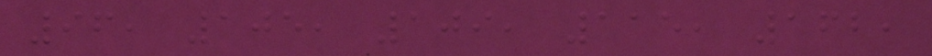96, 105, 109, 115, 162,
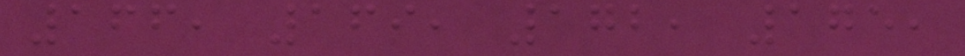166, 169, 172, 175,
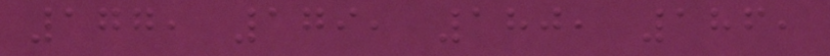177, 179, 180, 186,
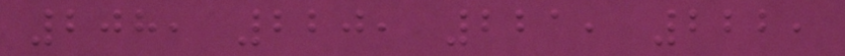208, 220, 221, 222,
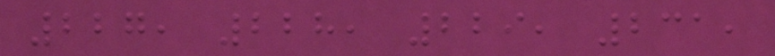227, 228, 229, 231,
